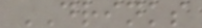DRINKS
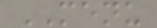MENU
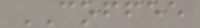COFFEE
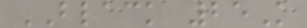BLACK 25K
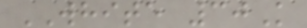WHITE 30K
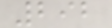292
